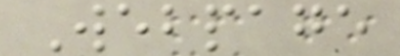Webpage
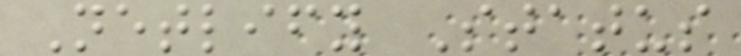Netlify Status
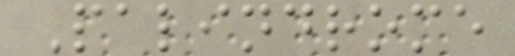Palindrome
